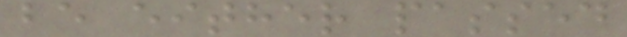be either passed
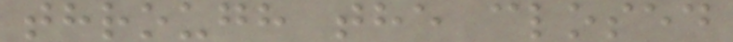through the closed
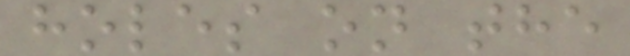holes on the
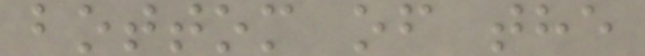bottom of the
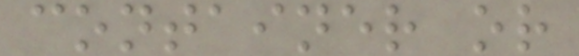container or
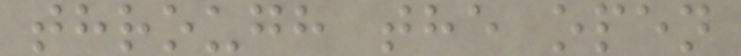through the open
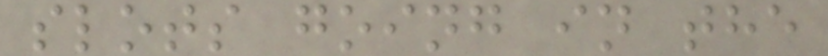slots going in the
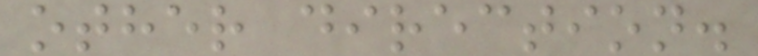other direction.
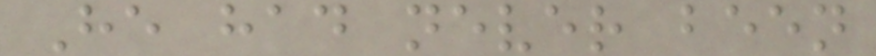He had never been
